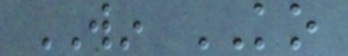WIN KO
